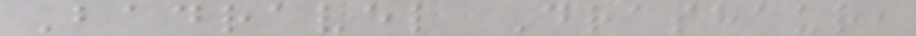Badravel Drashaur,
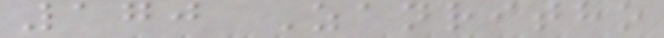170 Zanritho
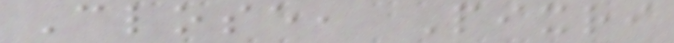Close, Pixri
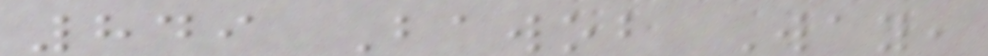849 Bawob Way,
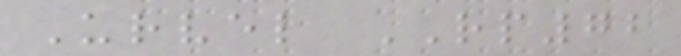Urvel RP72
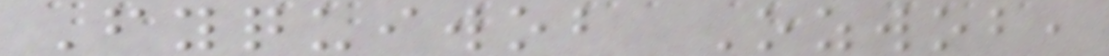Fyquiwob Ozwob,
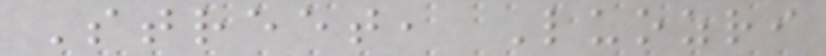Street, Luozri
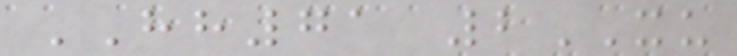HH71 2XU
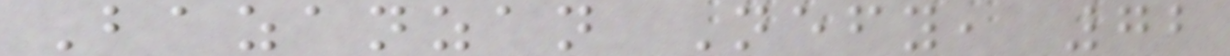Bazanzan Nefy, 72
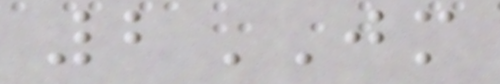2JM
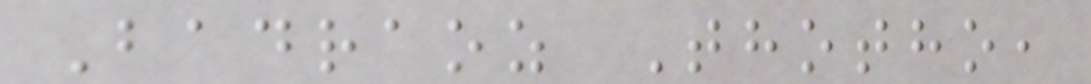Badraoz Thotho,
